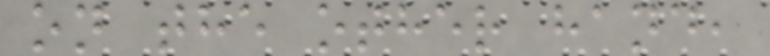on the other hand,
